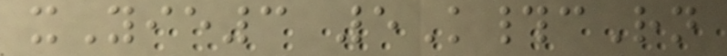xYie3 5K#cRn
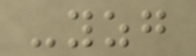-yzg
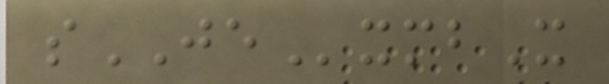sJExmbX
